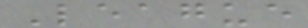League
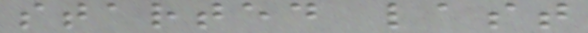started last
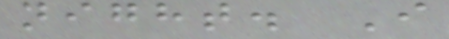night. I
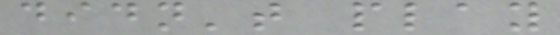didn't play
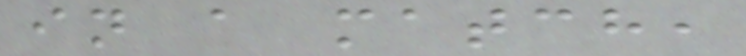in a match,
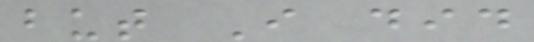but I did
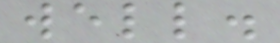well.
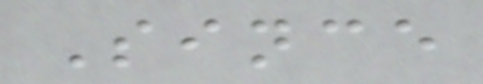Since
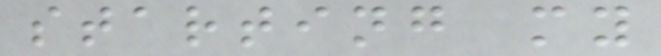starting my
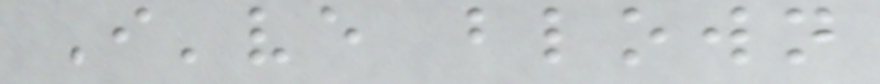I've blown
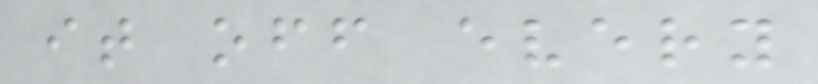it off every
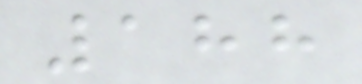188
